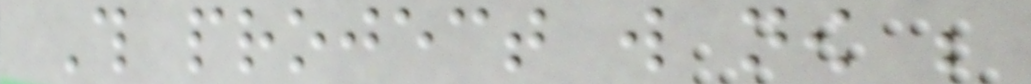This project will now be
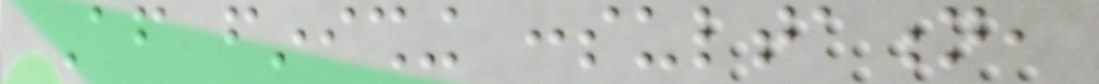After finishing consultation,
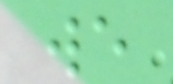we
